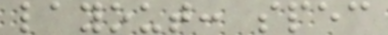layout: spec
